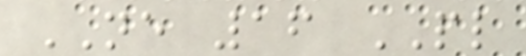NE 16 PL
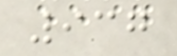937
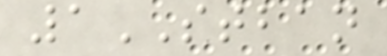1STBAN
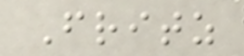Fritz
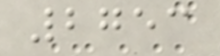2753
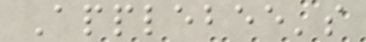Applebee's
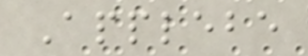Applebe
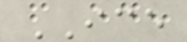ICE
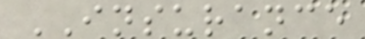INSURANCE
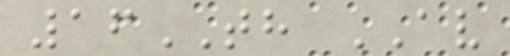16TH AV
